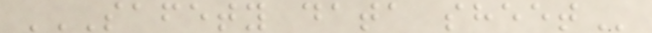SAFETY DATA SHEET
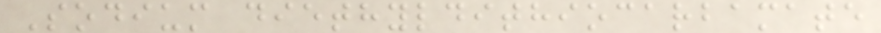Sodium diethyldithiocarbamate
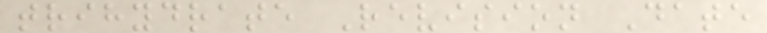trihydrate Revision Date
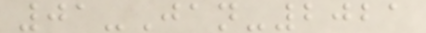01-Jan-2021
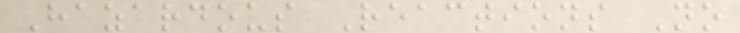Hazardous Reactions No
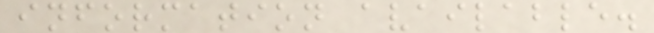information available.
